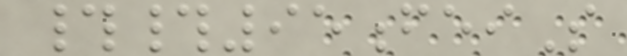##95feiS
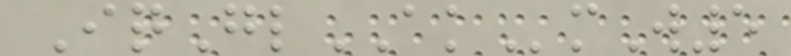IqGlAKmW5
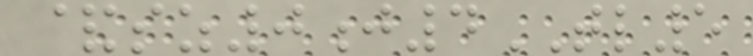&sz0j4TL5
